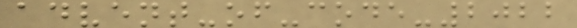advent-of-code-2022
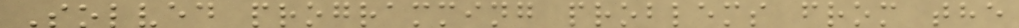Solved programming problems from the
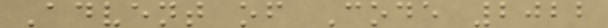Advent of Code 2022
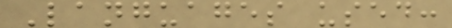Languages used:
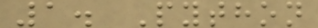1. Python
